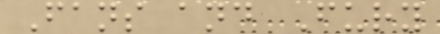Fans and Fury
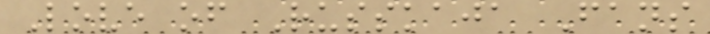Love of Russkaja Fans
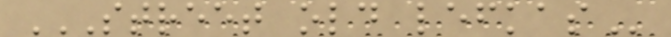STREET OLD LEFKAS
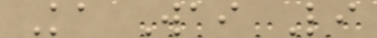Ka Wai Li
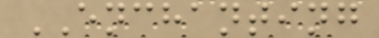ENCHANTING
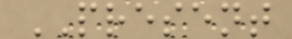PRESENT
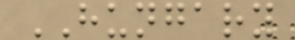HUNGARY
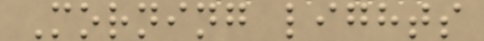Morning lights
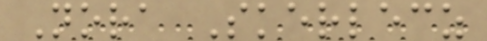Nora Skerlecz
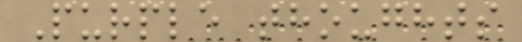Purple thoughts
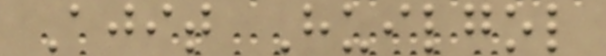Ajit Huilgol
